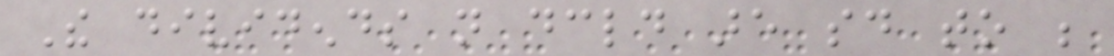The dividends not declared are said to be
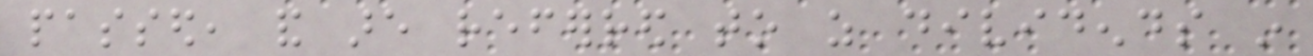passed, and are referred to as dividends in
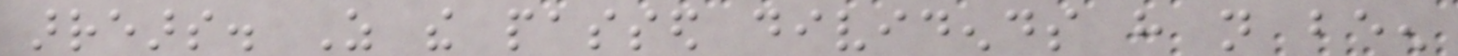arrears. As the passed dividends have not been
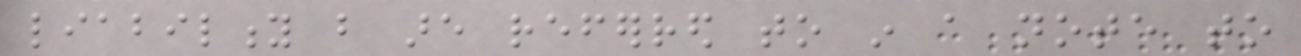liability but are referred to in a note to
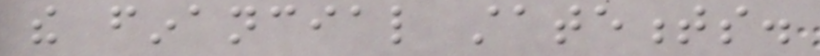the financial statements.
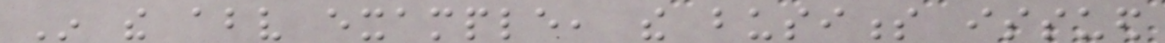In the above example, the business issued
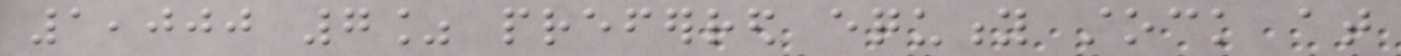1,000 7% preferred equity stock at
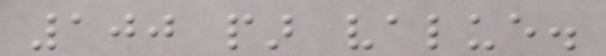100 par value.
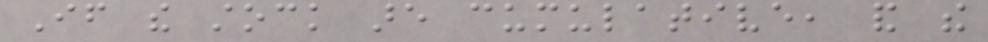If the stock are cumulative, and the
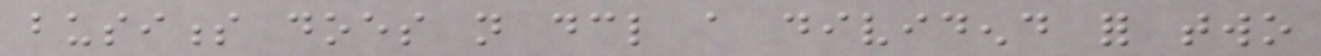business does not declare a dividend for two
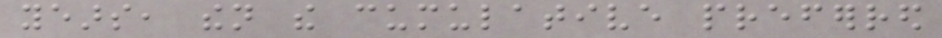years, then the cumulative preferred
